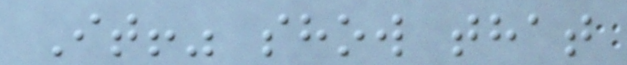It!" show that
